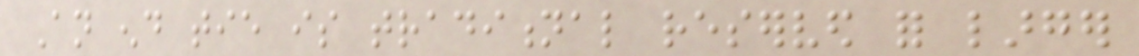An end tie is traditional reserved for larger
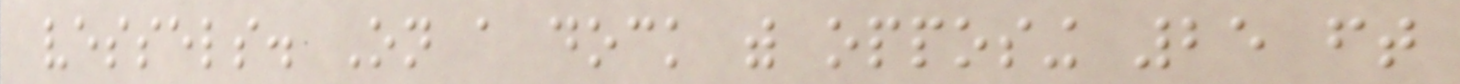vessels. On a dock with opposing 25 ft
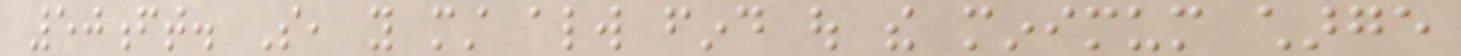50ft. So, you must always find out the minimum charge
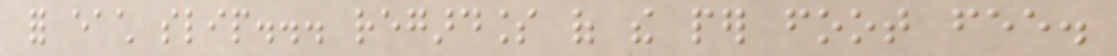for each slip... regardless of the per foot fee.
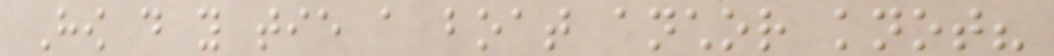How do you tie a boat anchor knot?
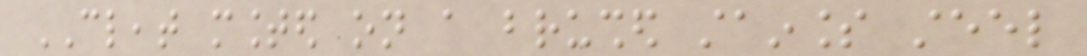CLEAT mounted on a brushed stainless steel
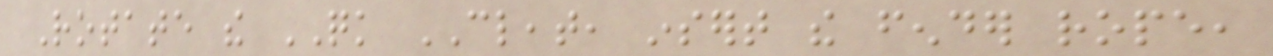Rotate the QUICK CLEAT, insert the fender rope,
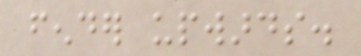fender upwards.
